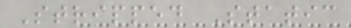Stripped Static
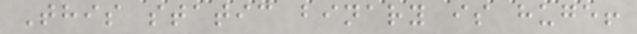This static binary is huge!
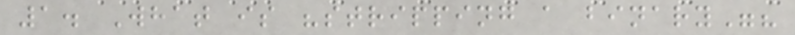1. What is "stripping a binary"?
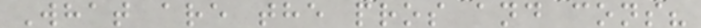What are the pros and cons?
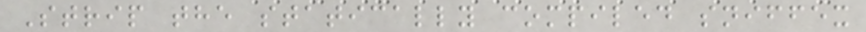Strip the statically compiled sniffex
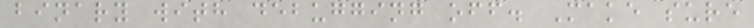binary with debugging off. Make sure
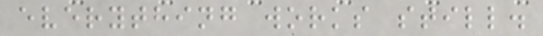everything works still.
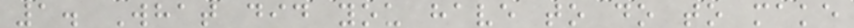1. What did you have to do to make
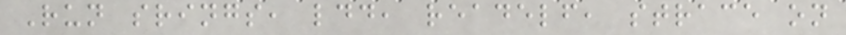Run srings, ldd, readelf, strace on
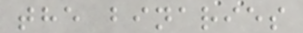the binaries
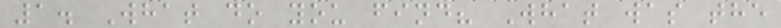1. What do you find? What was the
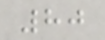80
